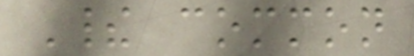Their common
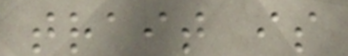trait is
